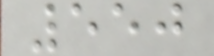550
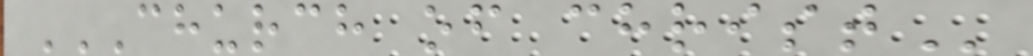CHURCH OF CHRIST
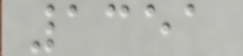1351
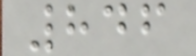846
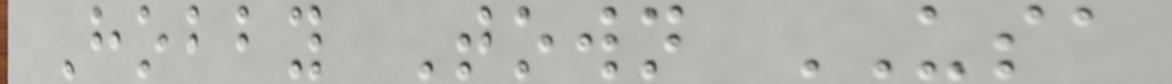Hobby Town USA
